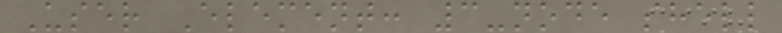User Element: 3-node shell
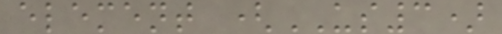element (US3)
